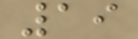19
